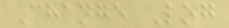Change Log
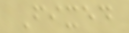Fixed
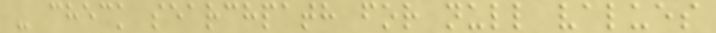- check searchpath for null values
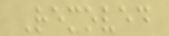Removed
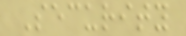Security
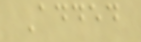Added
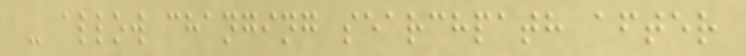- allow changing searchpath after
